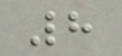8
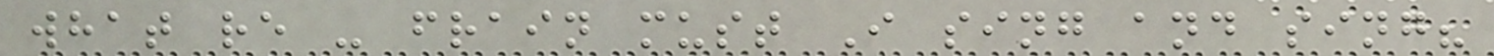what re - frain must I sing and sing?
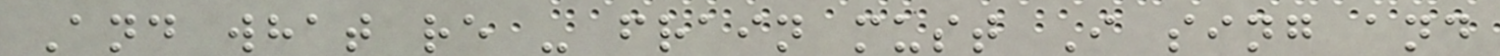And what re - frain must I sing and
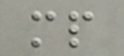mp
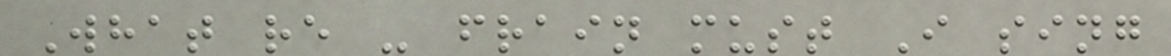What re - frain must I sing
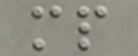mp
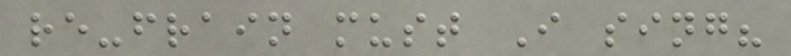re-frain must I sing?
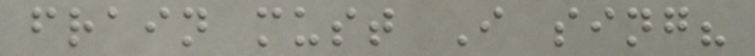frain must I sing?
